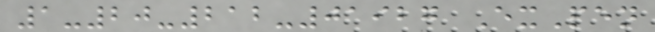1-20-212-01927 ExPen
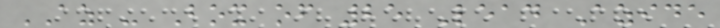AZ - Box of 25 Lead Azide
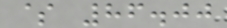$ 86.00
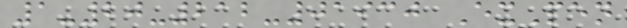1-20-212-01930 ExPen
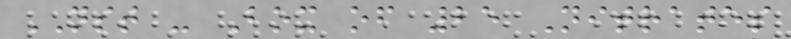NST - Box of 25 Nitrates
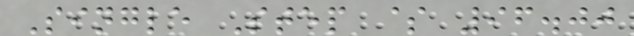Single Step $ 96.00
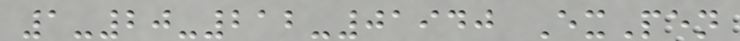1-20-212-01940 ExPen
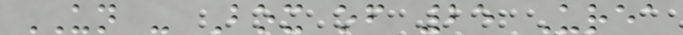UN - Box of 25 Urea
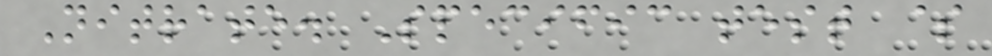Nitrate. Specific test $
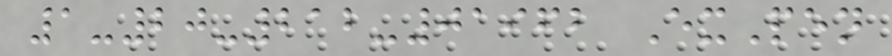1-20-212-01962 ExPen
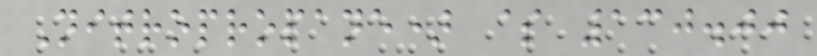Nitropropane) $ 130.00
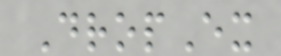DropEx
